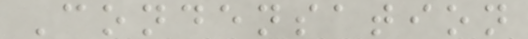Condensation
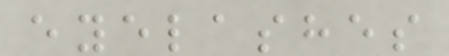eyelashes
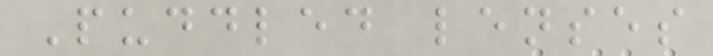Puddled lenses
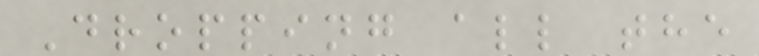Dropping all the
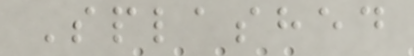Splashed
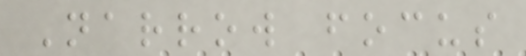Narrow focus
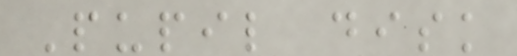Pupil disk
